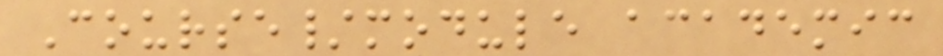Course/module academic
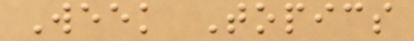Week Topics
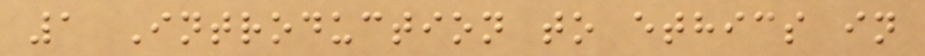1 Introduction to ethics in
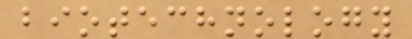biotechnology
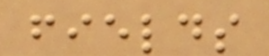fields
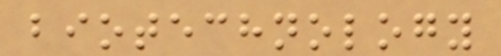biotechnology
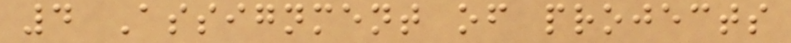4 Assignment of projects
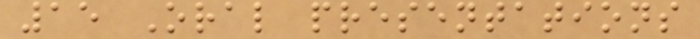15 Oral presentations
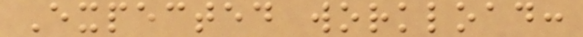Expected workload:
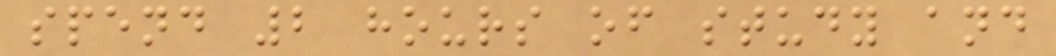spend 2 hours of study and
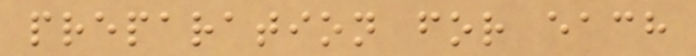preparation for each
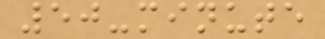50-minute
